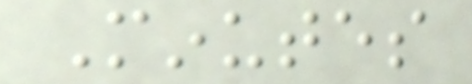Minutes
